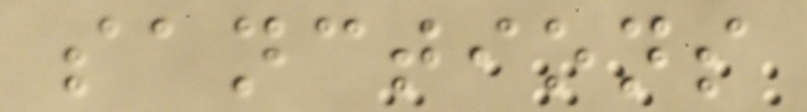sanctions
